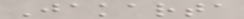Jakarta
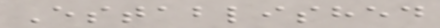Established
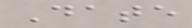Date
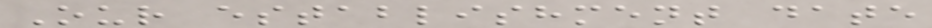Our establishment date
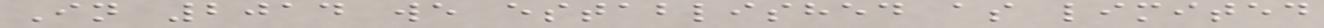In 2014 we established as limited
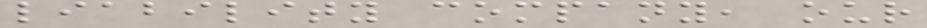liability company, our
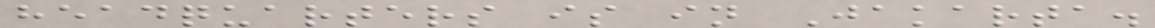headquarters is in Jakarta.
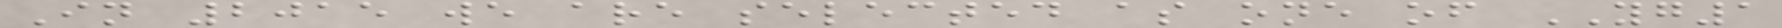In 2015 we are selected as one of YG1
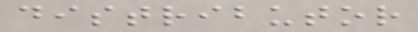distributor
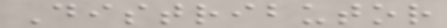Distributor
